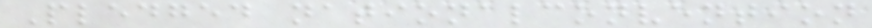Pledged nationalconvention
